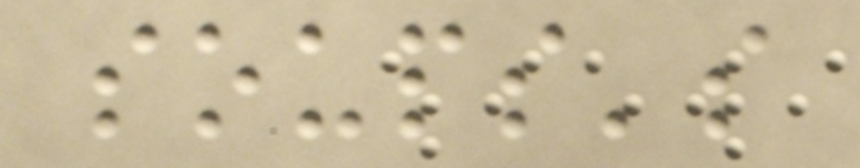soups's
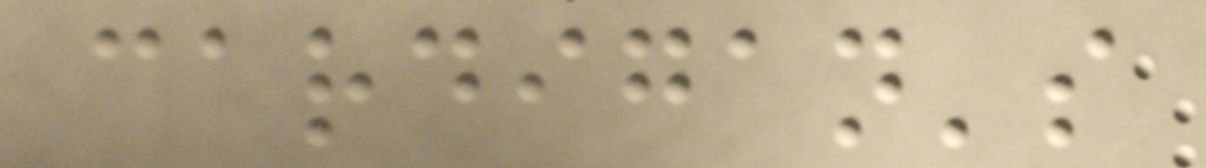cardigan's
